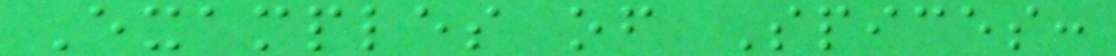Examples of Spices:
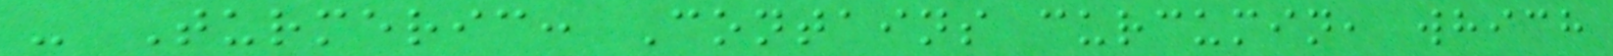- Turmeric: Contains curcumin, which
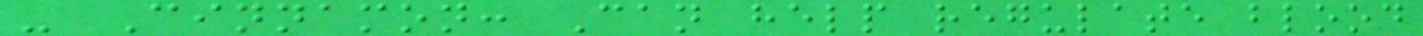- Cinnamon: Can help regulate blood
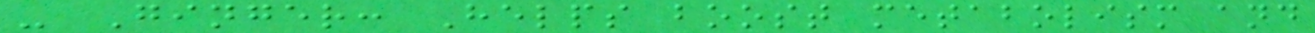- Ginger: Helps boost metabolism and
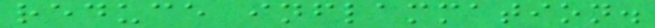reduce inflammation.
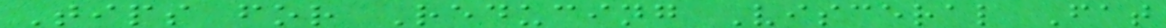Tips for Reducing Visceral Fat
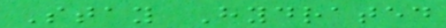Stay Hydrated
